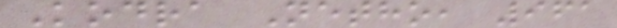Kodra Netho, 961
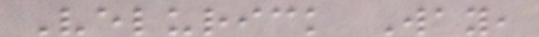Velurick Way,
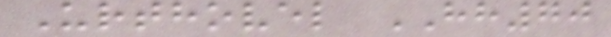Urthovel HH70
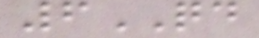6QD
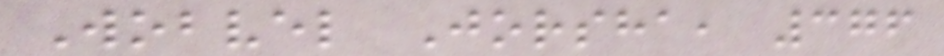Wobvel Jorsha, 376
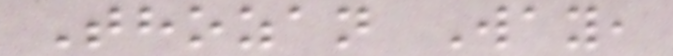Thozan Way,
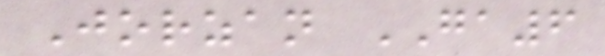Jorzan GA6
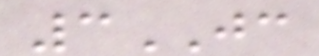3JC
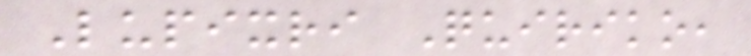Lupixri Quiriko,
